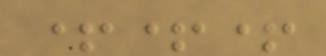+++
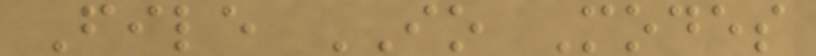File IO Modes
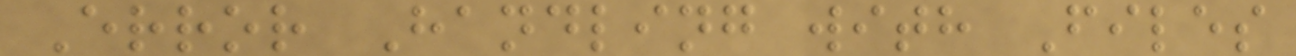Error Handling with Files
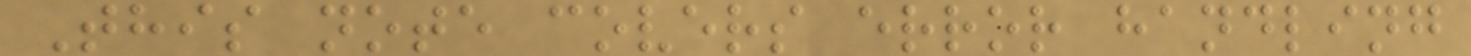This note covers error handling
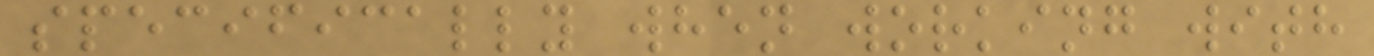specifically when working with
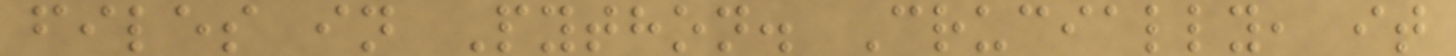files in Python. Crucially, it
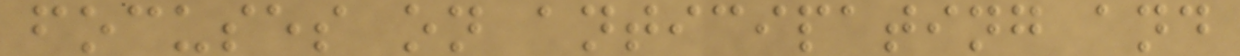focuses on anticipating and
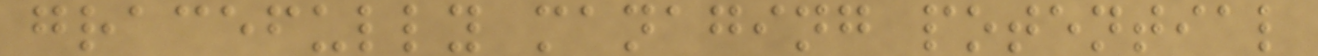gracefully managing potential
